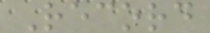Record
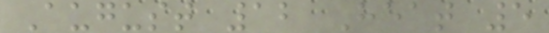August 12 Heat 5
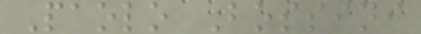Paolo Bossini
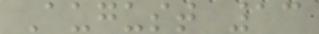August 13
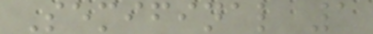Semifinal 1
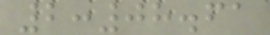2:08.61
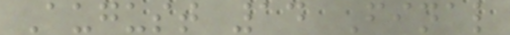August 14 Final
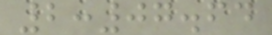2:07.64
